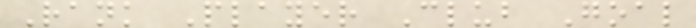Rank Player Club Goal
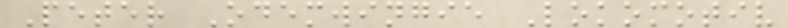Peter Odemwingie Lokomotiv
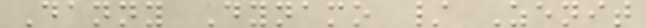Danny Dynamo / Zenit
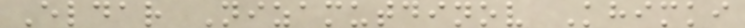Eldar Nizamutdinov Khimki
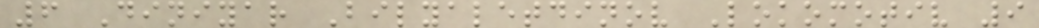6 Diniyar Bilyaletdinov Lokomotiv 9
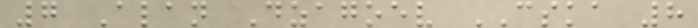7 Alan Dzagoev CSKA 8
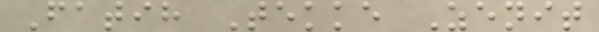Fatih Tekke Zenit
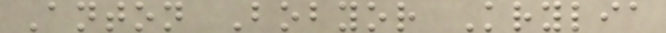Anton Bobyor Krylia
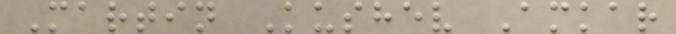Martin Kushev Amkar
